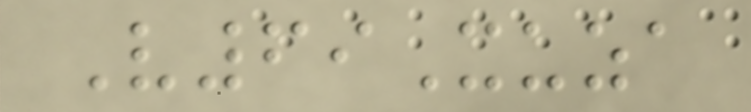V69Xuza
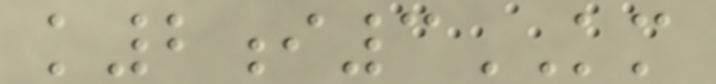k2i3KM
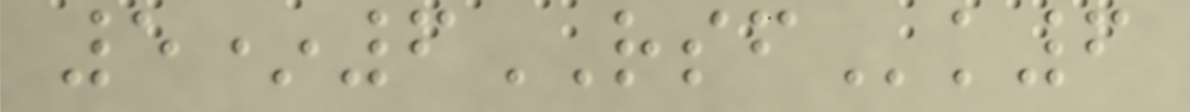5*6RSFk6
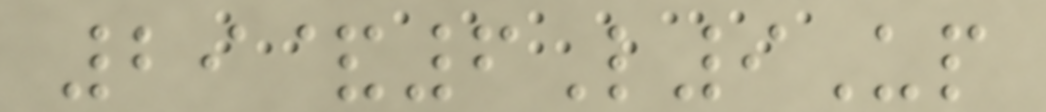29&6L9Up
